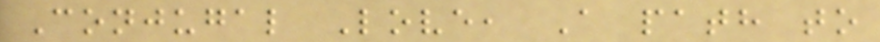Conjugal Love, A path to
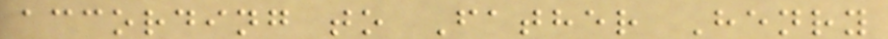according to Father Henry
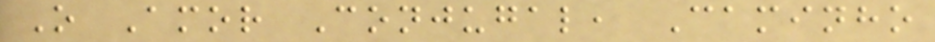O Amor Conjugal, Caminho
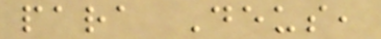para Deus,
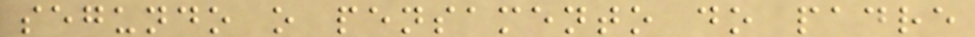segundo o pensamento do padre
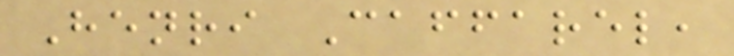Henri Caffarel,
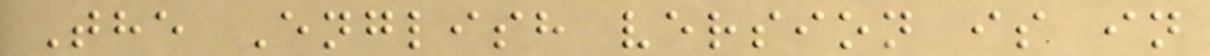The English version is in
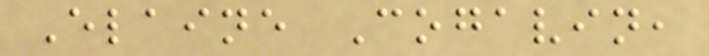Elaine Cogavin,
